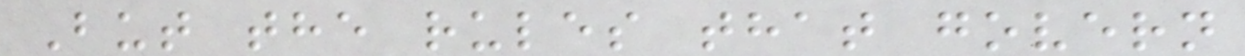But the rules that govern
